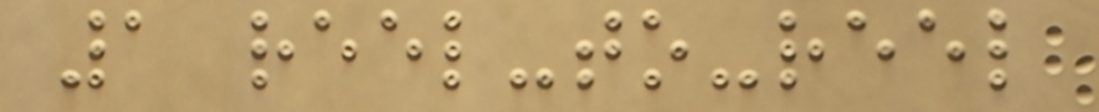1 reel-to-reel
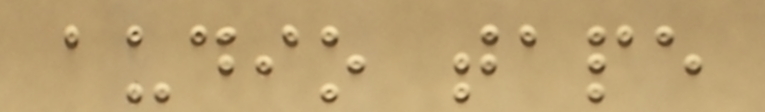audio tape
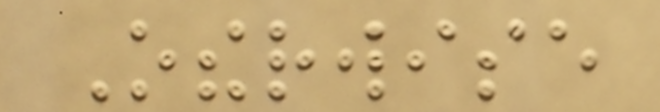Otherwise
